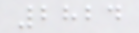2824
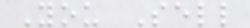You Sell
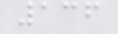136
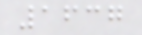1637
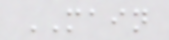MAIN
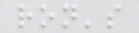ron's
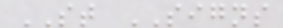ST SIGNS
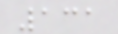131
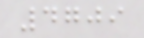4709
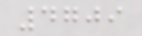4709
